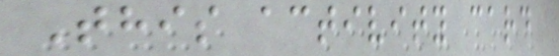This activity card
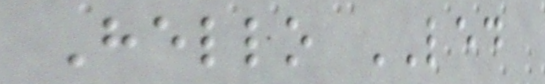Hello LED
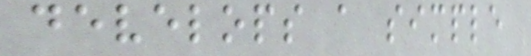develops a simple
